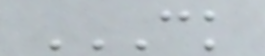CK
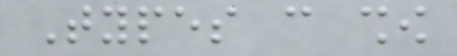Types can show
